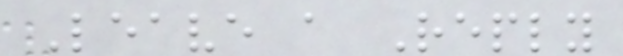Leave a Reply
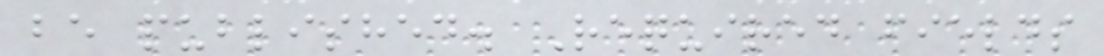be published. Required fields
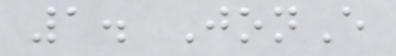1. JonE
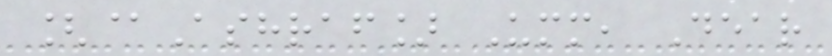[@Ashraf] Umm, Dear
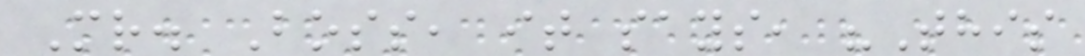Mr. Boss, it says, "This
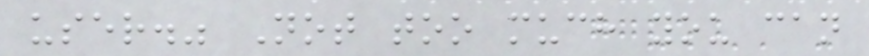user." Not too much you can
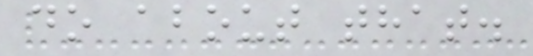do about that.
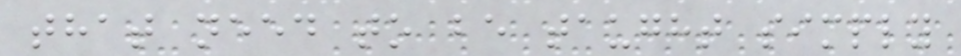that need to be taught simply
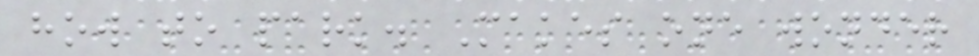how to park. Makes one wonder
